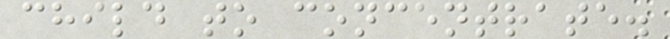child to concentrate.
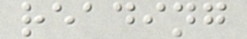reading
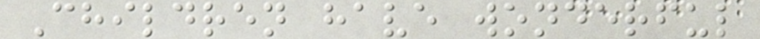Children have wonderful
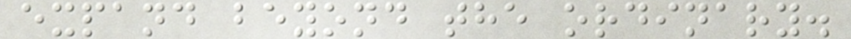expand beyond the ordinary.
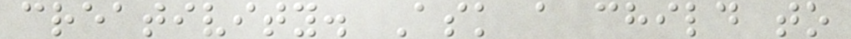creativity. Ask a child to
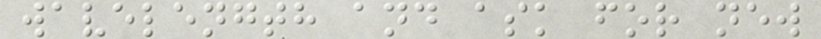wavelength and ask for new
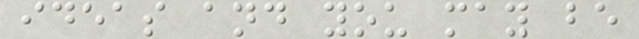ideas and you may be
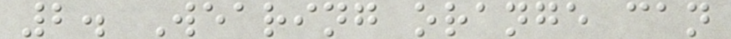2. Wearing orange can
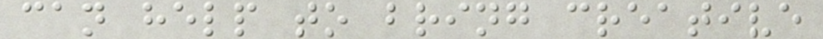can help to bring creative
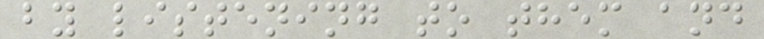by listening to them and
